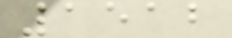1512
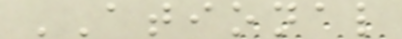ATIONAL
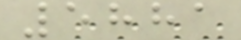5881
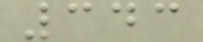343
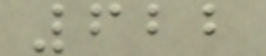622
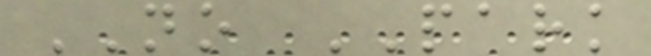NO PARK
